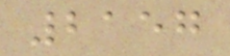2157
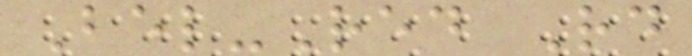Bel-Red Rd
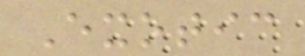Exotic
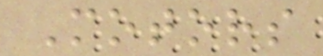Motors
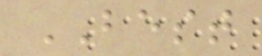BEST
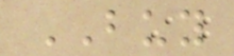BUY
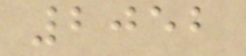2052
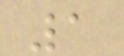1
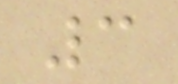3
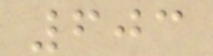603
